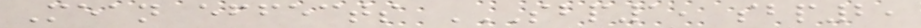Mean effects SBP1, SBP2,
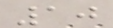10
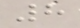8
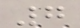7
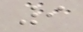9
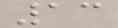13
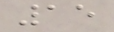15
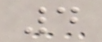4
